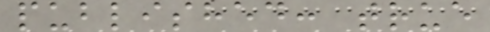published: true
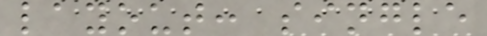layout: single
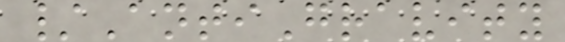/AntiGravity
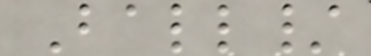Ball/
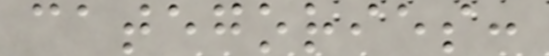categories:
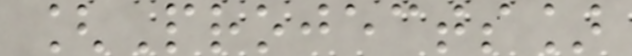[Projects]
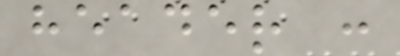header :
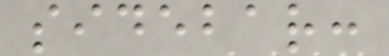sidebar:
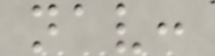nav:
